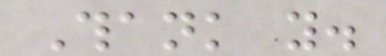Thank you.
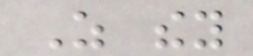As they
